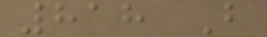818 B
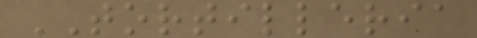TORTILLERIA
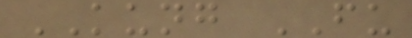KUNG FU
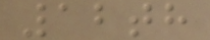12th
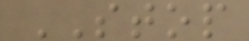STOP
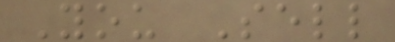You Sell
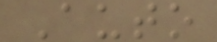Auto
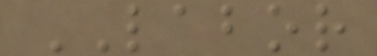LABOR
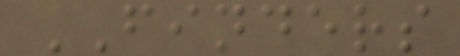FINDERS
